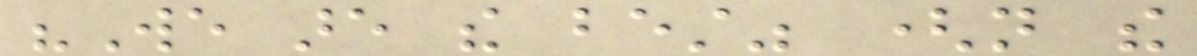"We are the best" (not the
